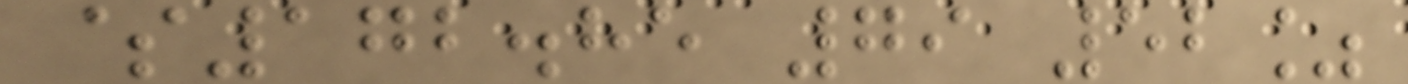$172.85 79 52%
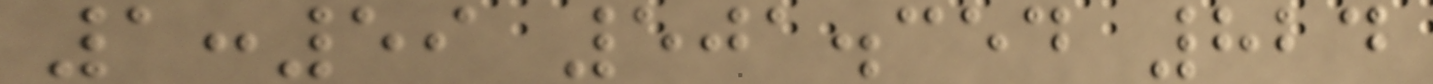1:59 501.354 824
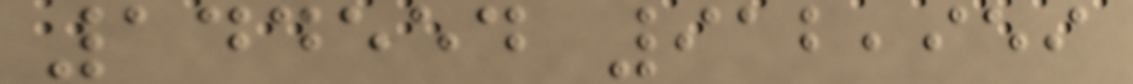144554 912,959
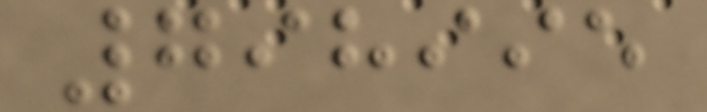798995
